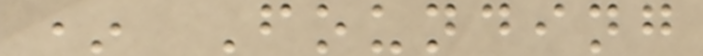* Founding
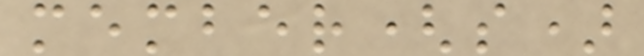member(s)
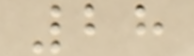28
